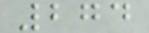274
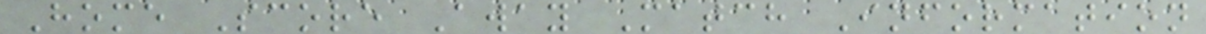Home Score Away Match Information
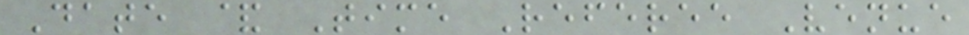Date & Time Referee Venue
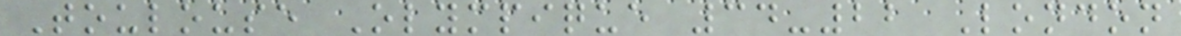Toulouse Olympique 34-22 London
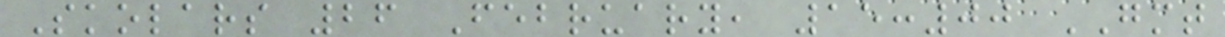Skolars 26 February, 15:00 GMT
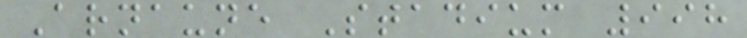Arnaune Stadium 998
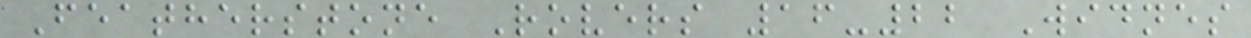Featherstone Rovers 16-22 Widnes
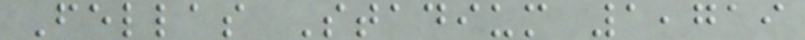Fellas Stadium 1,719
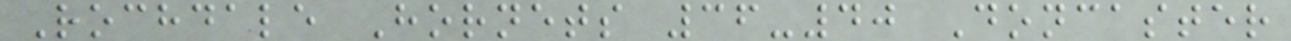Rochdale Hornets 36-40 Doncaster
